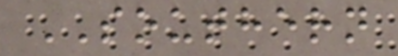SOUTHERN
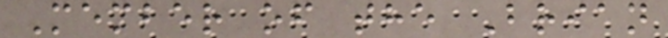Member of the Brian
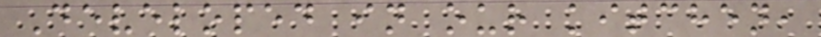Developed in our kitchen,
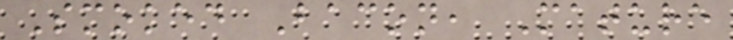Smoked Bacon, Mature
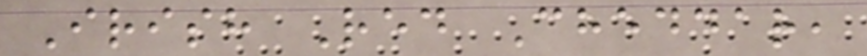Irish Red Cheddar,
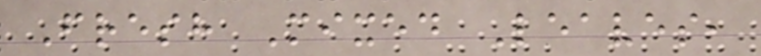Fresh Mixed Leaves,
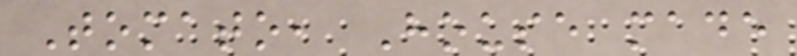Tomato, House made
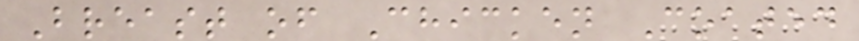Breast of Chicken Coated
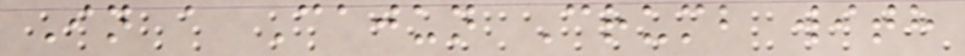In a Cajun Crumb with
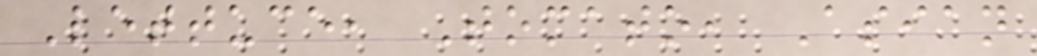Lettuce, Tomato, Asian
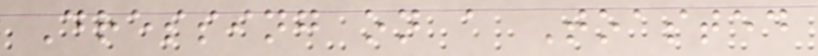Dressing on a Toasted
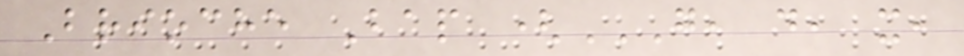Brioche Bap (G, D, X,
